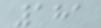181
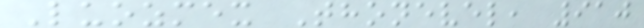Luozmex Thonevel, 910
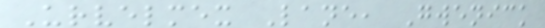Urvelmex Lane, Gwenick
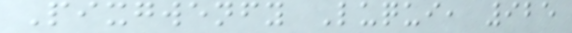Pixgwenfy Luqui, 925
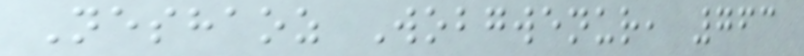Neshaoz Wobgwenur, 763
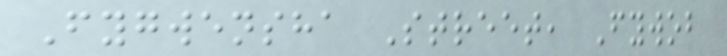Fygwensha Street, Fywob
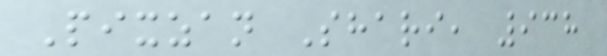Pixzan Shari, 938
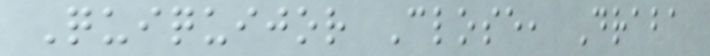Quiquijor Close, Draba
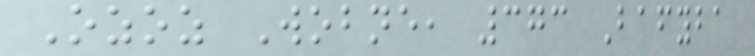Ozoz Wobne, 373 Bafyba
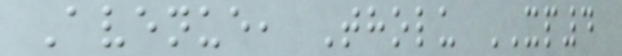Avenue, Tholu XP4
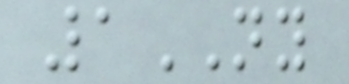1NY
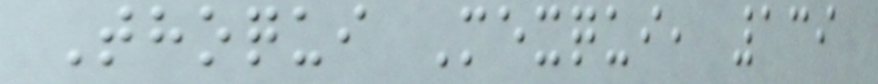Thoqui Mexqui, 139
